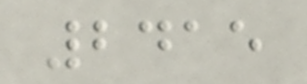2415
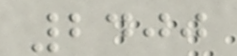2400
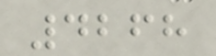4268
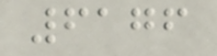6176
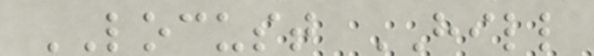LOCUST HILL
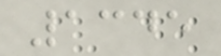1345
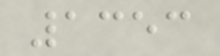1353
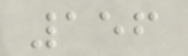156
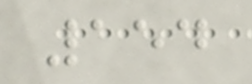154
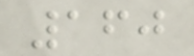160
